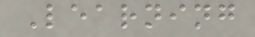Learning
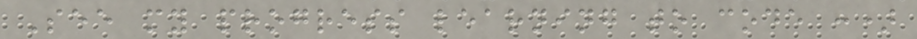See my progress learning to code :)
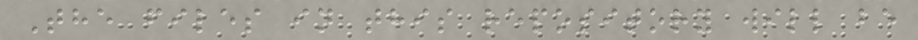The files in this repository will be
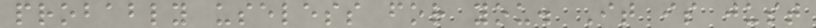probably useless for you. It is just
